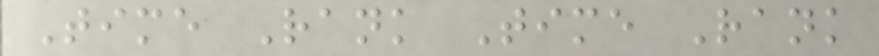Time Rank Time Rank
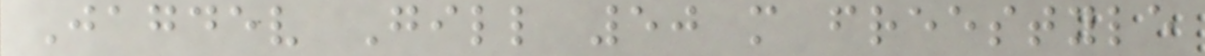Jagdev Gill 50 m freestyle
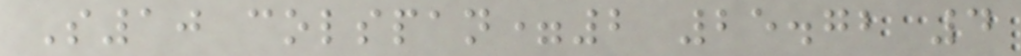S10 colspan=2 25.72 4
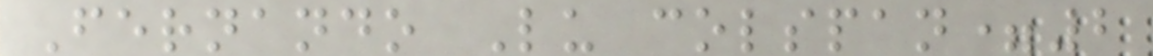Fernando Lu colspan=2
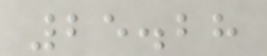25.28
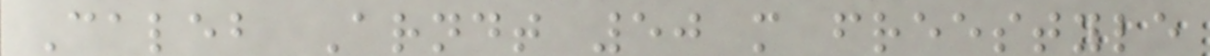Caleb Arndt 50 m freestyle
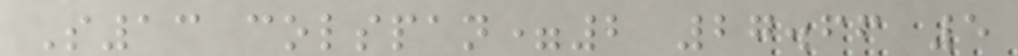S13 colspan=2 27.66 5
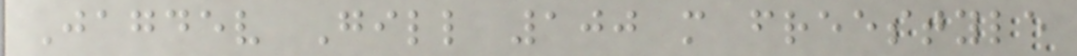Jagdev Gill 100 m freestyle
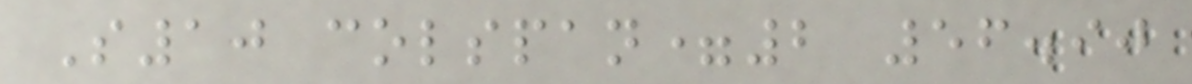S10 colspan=2 56.90
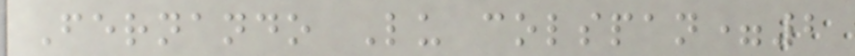Fernando Lu colspan=2
